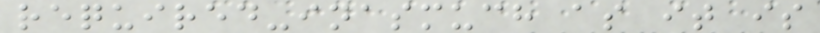required-inasmuch as it is
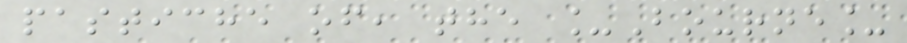pastiche of, the _Bourne_
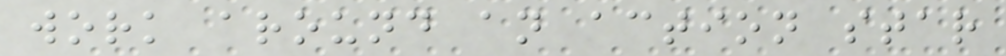work around an action star
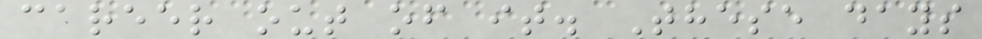career out of it. These days
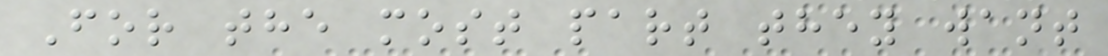For the most part they want
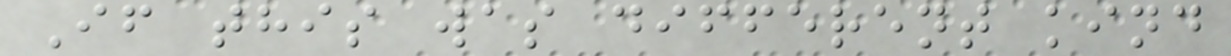If this was different kind
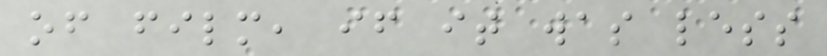of film, if it was less
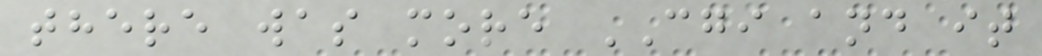there was more CGI and it
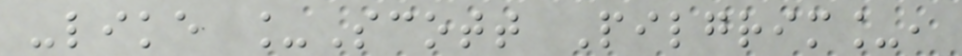-like _Scott Pilgrim_,
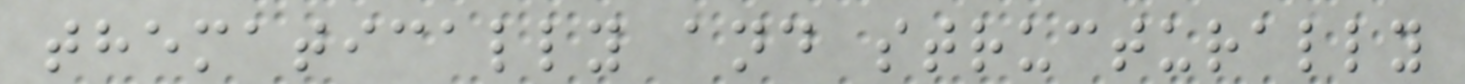thematically and structurally
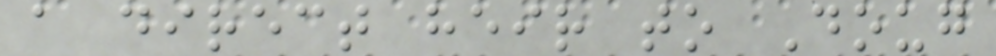a direct heir to Doug
